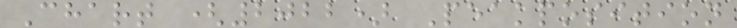Chart (2022) Peakposition
